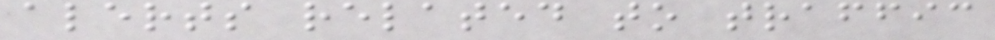alerts related to traffic
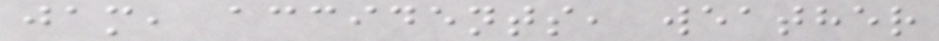jam, accidents, weather
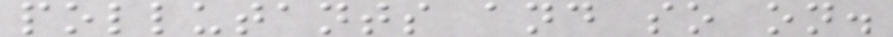pollutants and so on.
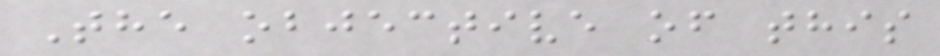The objective of this
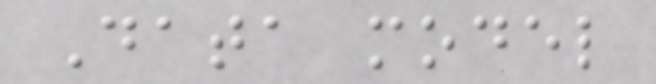Data model
